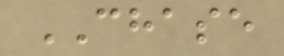CHASE
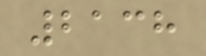2138
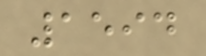1594
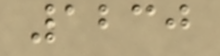1230
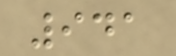941
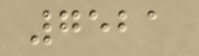7521
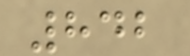842
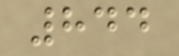844
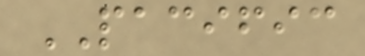PACIFIC
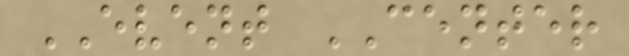EVENT CENTER
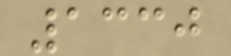1330
